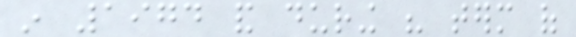in 1974 and during his term of
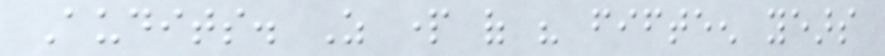Audits. As part of his fifteen years
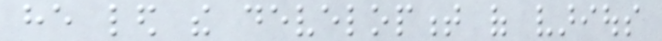he led the development of various
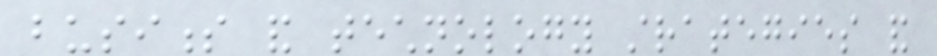business and technology strategies and
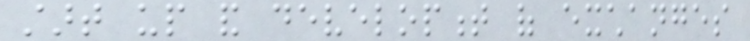start up and development of exchanges
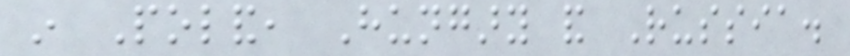in Poland, Hungary and Russia.
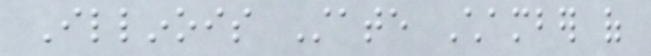Illinois State Chamber of
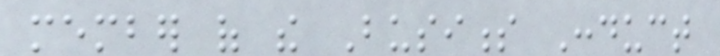member of the Business Conduct
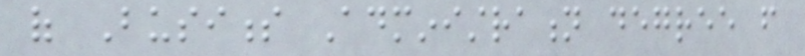of Business Administration degree from
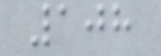108
